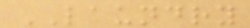LAUNDRY
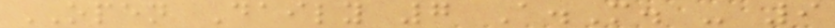OPEN Daily 7 A.M. - 9
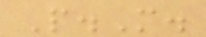P.M.
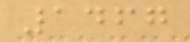1467
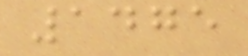1475
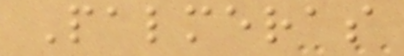Palmeras
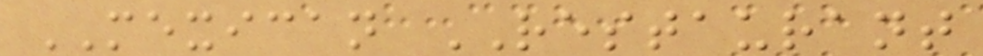MEXICAN RESTAURANT
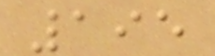195
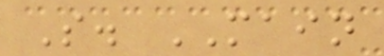S. MAIN
